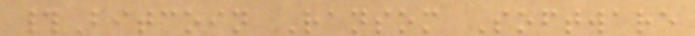#Bitcoin Ransom Software
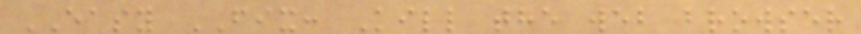EASY FIX: Kill the web browser
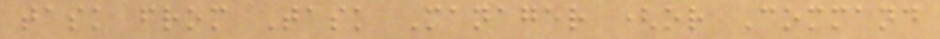task from Task Manager (or Command
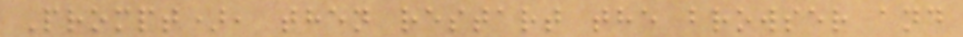Prompt), then restart the browser and
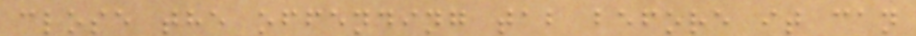close the offending tab before it can
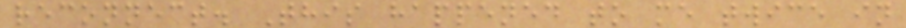reconnect. This happened to me twice in
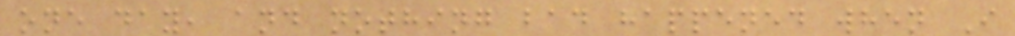one day, and nothing bad happened when I
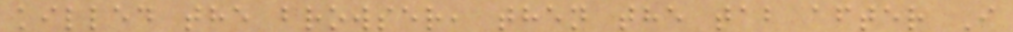killed the browser, then the tab after I
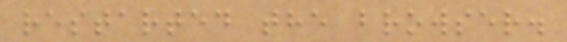restarted the browser.
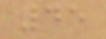45
